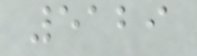5129
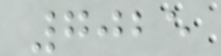7025
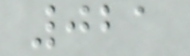021
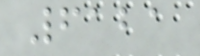6121
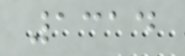1314
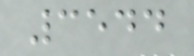3544
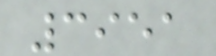3951
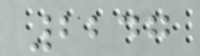2247
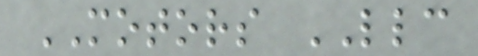MOTORS LLC
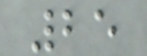25
